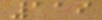119
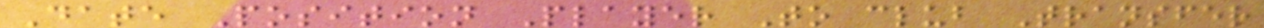Date Position Player To club Transfer
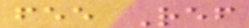fee Ref
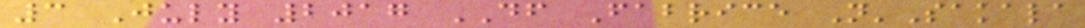3 July 2017 DF Fabrice N'Sakala
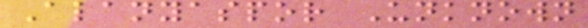Alanyaspor Unknown
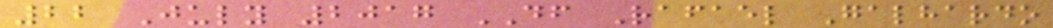22 July 2017 DF Rafael Galhardo
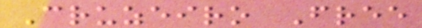Cruzeiro Free
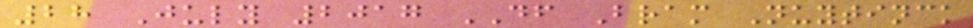28 July 2017 DF Bram Nuytinck
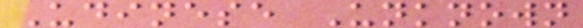Udinese Unknown
